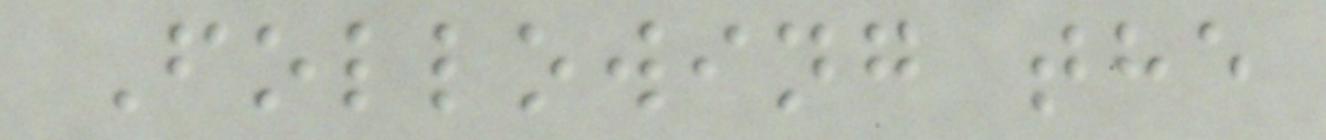Following the
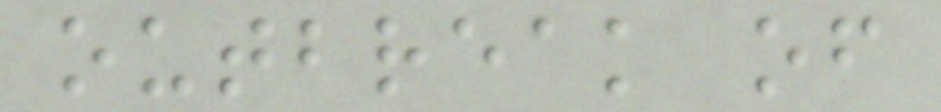outbreak of
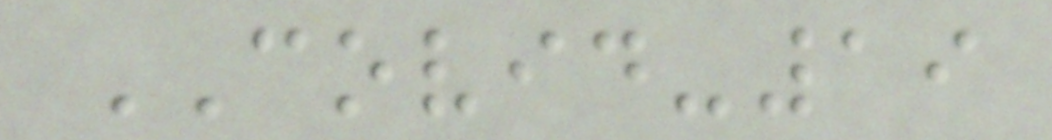COVID-19
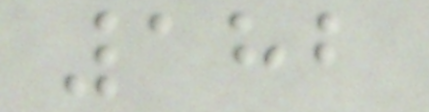182
